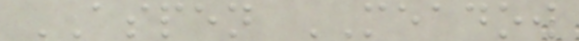ASPEN MEADOW
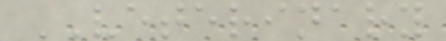VETERINARY
